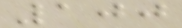100
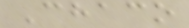Chaco
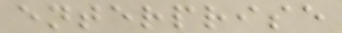enterprise
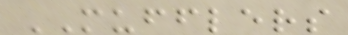MUFFLERS
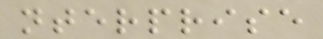nterprise
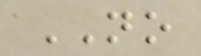NO
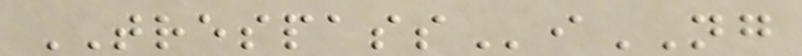TRESPASSiNG
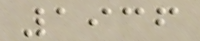1936
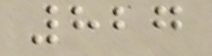827
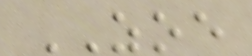ZOE
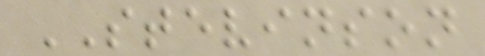STEVINSON
